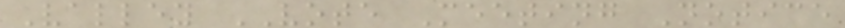Valley VOTE Meeting Notice
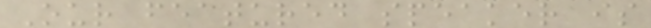Our featured speaker is
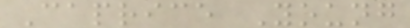Caprice Young
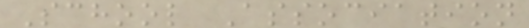School Association
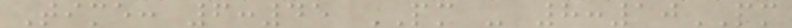Time: 6:45 PM - 8:10PM
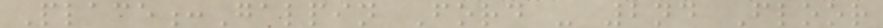Place:Galpin Ford - 2nd Floor
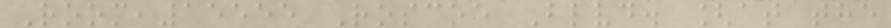Room,15555 Roscoe Blvd. [at the
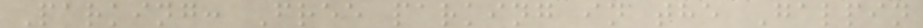Parking: Free parking in the Galpin
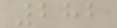282
